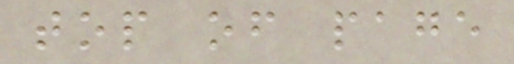top of page
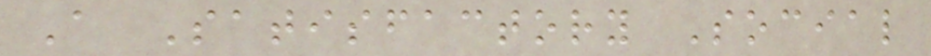A Satisfactory Social
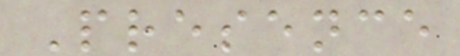Presence
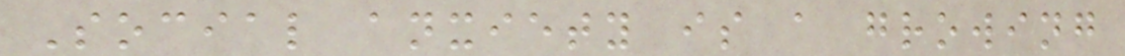Social anxiety is a growing
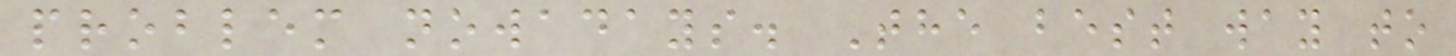problem nowadays. The best way to
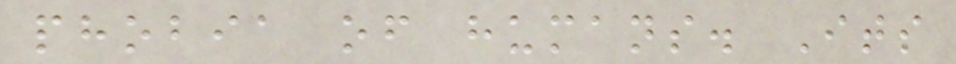phobia of humans. Its
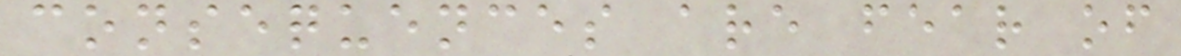consequences are fear of
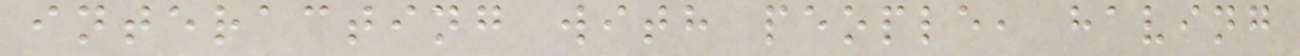interacting with people, having
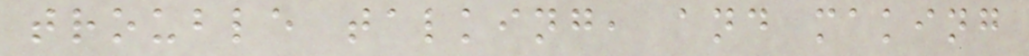trouble talking, and making
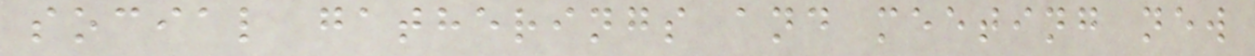social gatherings and meeting new
